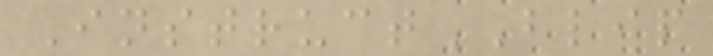InstructBLIP
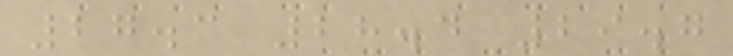27.3 28.4 29.7
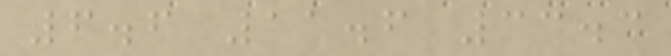6.6 11.6 33.3
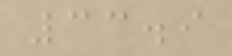33.9
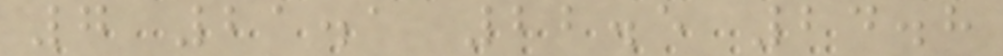7 21.1 22.5 24.8
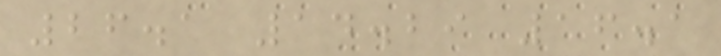26.1 14.29 16.1
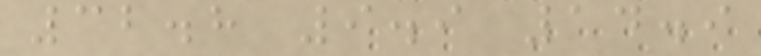32.8 9.9 14.9
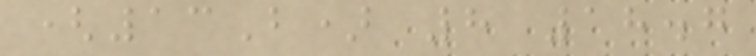(13B) 8 18.7
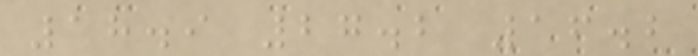18.9 27.2 16.2
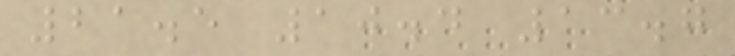21.5 10.4 13.7
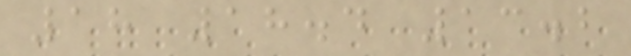18 18.4 13.2
